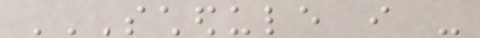SCHEDULE I -
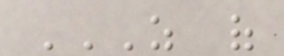AS OF
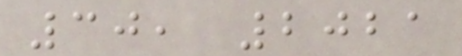30, 2021
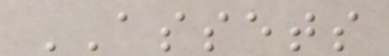ASSETS
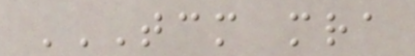TCM MRA
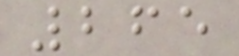265
